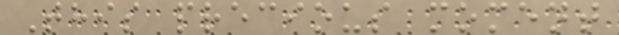This precious moment
